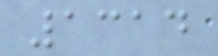1314
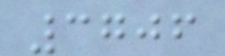3706
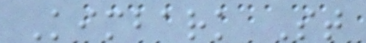Kimbark St
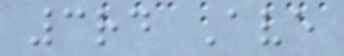3rd Ave
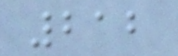212
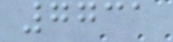7731
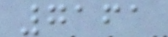7161
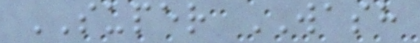SUPER WASH
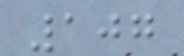107
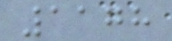1178
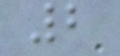2
